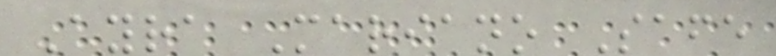Ayra Mariano Safe
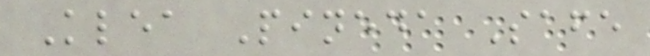Klea Pineda Safe
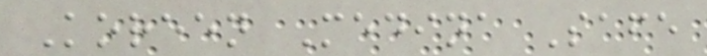Koreen Medina Safe
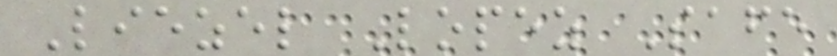Liezel Lopez Safe
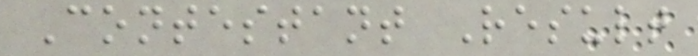Contestant Result
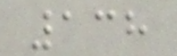138
